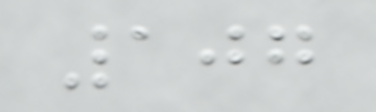107
